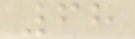68
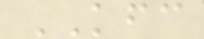KFC
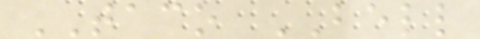TACO BELL
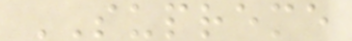SUPREME
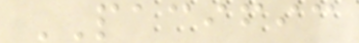PACIFIC
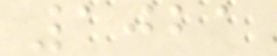1021
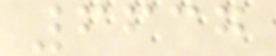6637
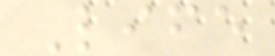Life
